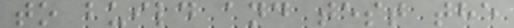to build and test the
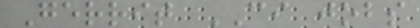Gerrit CI jobs
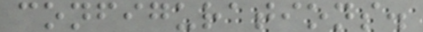configurations.
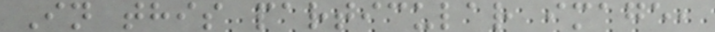In this particular image,
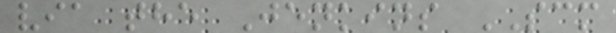via the Jenkins SCM
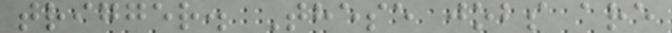trigger. These jobs are
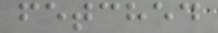fetched
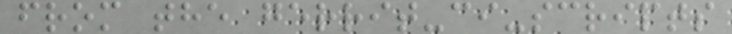from the gerrit-ci-scripts
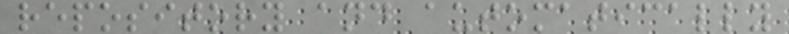repository and automatically
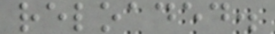reloaded.
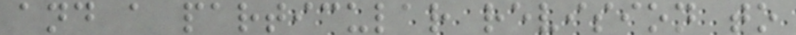and a particular revision to
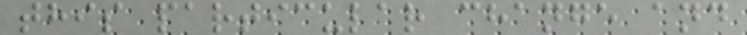this particular change and
